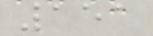151
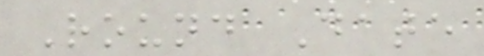Round Date
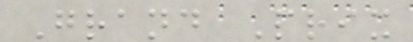Grand Prix
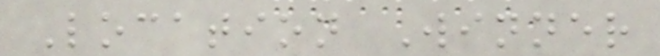Location Winner
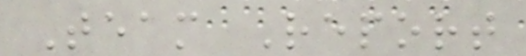Team Report
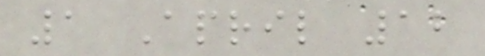1 April 12
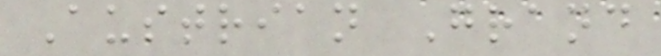Austrian Grand
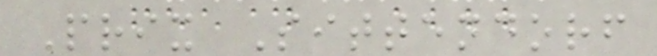Prix Sittendorf
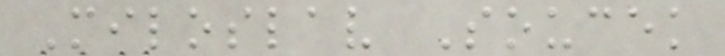Miloslav Soucek
